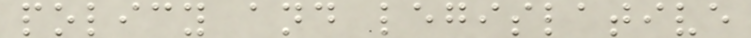policy and legislative
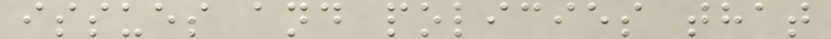issues and policies that
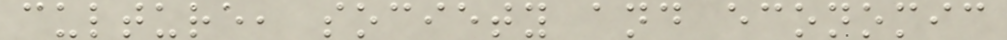culture, society and economic
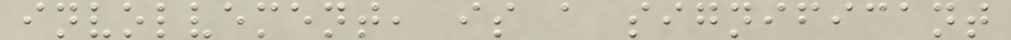involvement, is a significant
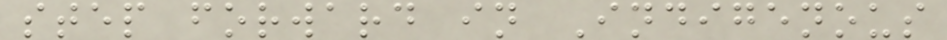step forward in Indigenous
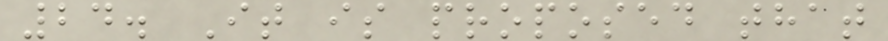24. It is proposed that
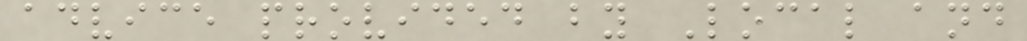advice provided by Local and
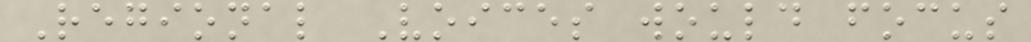Regional Voices would focus
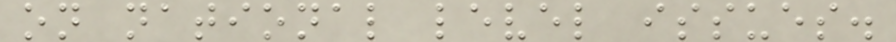on national level issues.
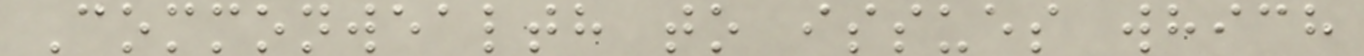Commonwealth to issues which
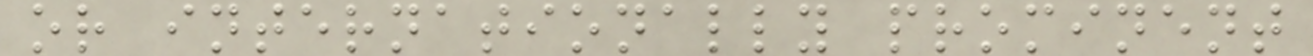or internationally prominent
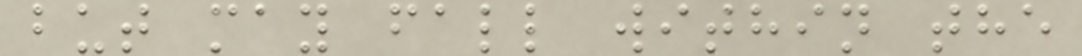but may fall within the
